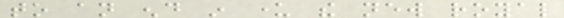to an end in under the new royal
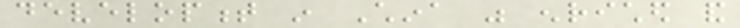development in China was enriched and
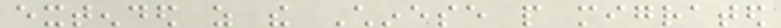extended as the Chinese people migrated
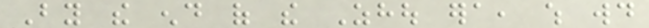By the end of the Zhou era, which would
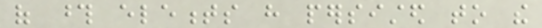of those elements have persisted to the
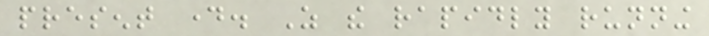present day. As the rapidly running
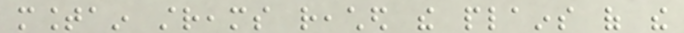mountain streams reached the plains of the
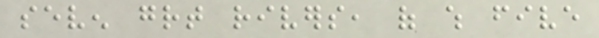seven great rivers, of which five
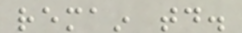remain today.
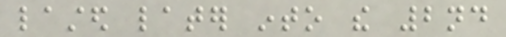lasted later into the 2nd
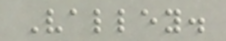Valley.
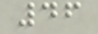46
